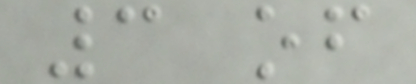3 of
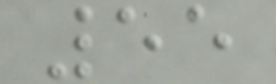55
